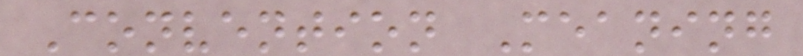Convention Meaning
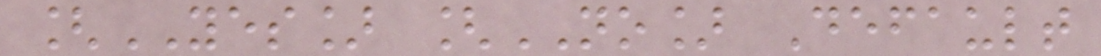[YES] [NO] Default
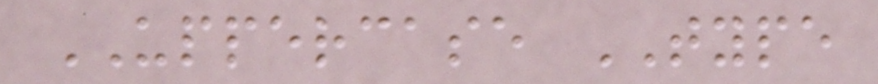UPPERCASE TYPE
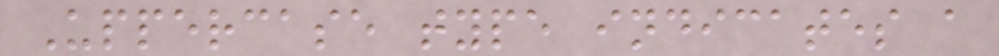Uppercase type indicates a
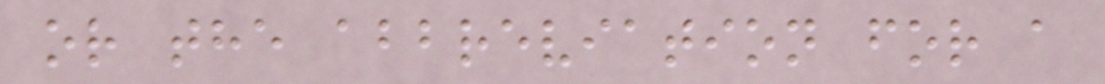or the abbreviation for a
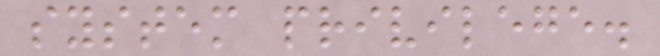system privilege.
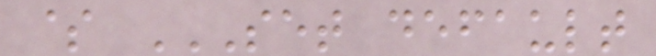$ SET DEFAULT
